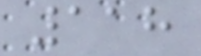118
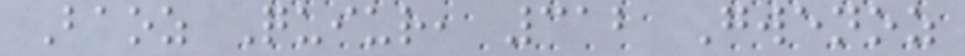Baoz Quiur, 312 Gwenoz
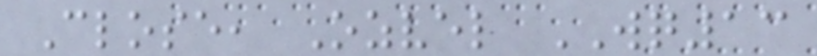Close, Ozvel WQ13
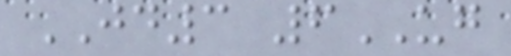JD3 6UG
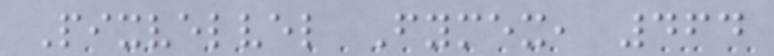Pixvelvel Fymex, 464
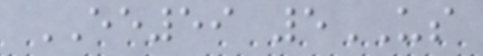EE59 5US
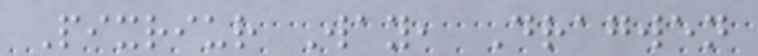Pixriur Way, Dragwen
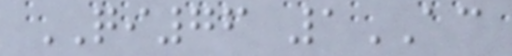QI76 1AC
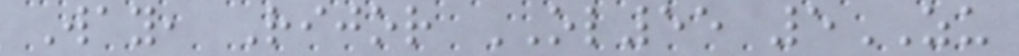Way, Rijor OL55 5ZU
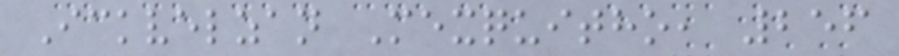Ickvelzan Mexquitho, 256
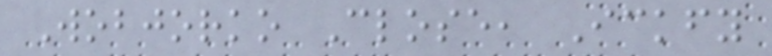Wobjorko Close, Ickfy
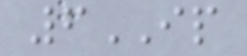6IP
